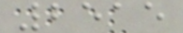2515
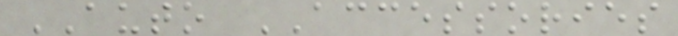AUTO ACCESSORIES
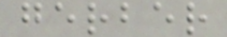gerber
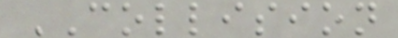COLLISION
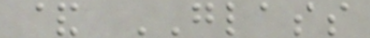& GLASS
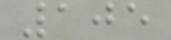105
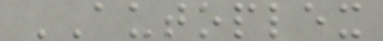AUTOPLEX
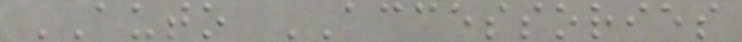AUTO ACCESSORIES
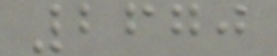2670
